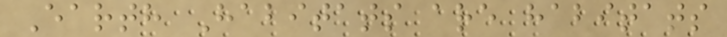Earth Habitats are habitats
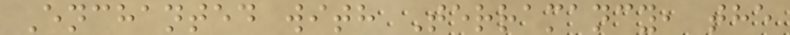Enchanted with Terramancy, the
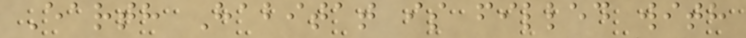Earth Habitat is filled with
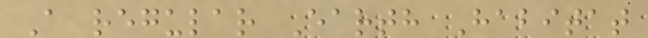A regular Earth Habitat
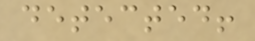detected!
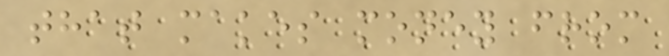that makes money from
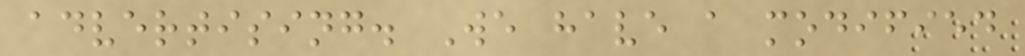advertising. We have a modified
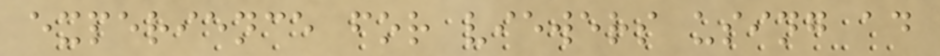experience for viewers using ad
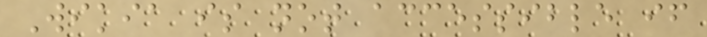Wikia is not accessible if
